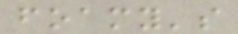foamy's
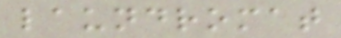laundromat
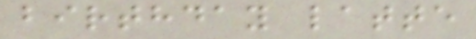birthday latte
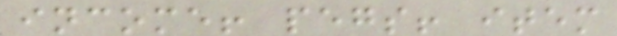income! pegs! item
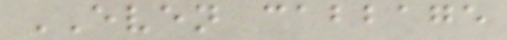EVEN cabbage
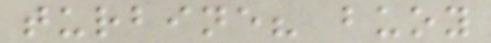turbine? buoy
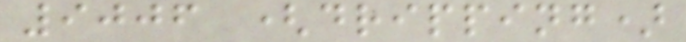9006 (dripping)
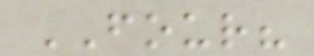FOUR?
